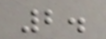2.
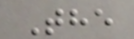The
